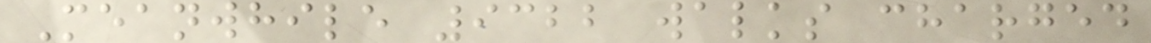Meanwhile 9322 walks charged
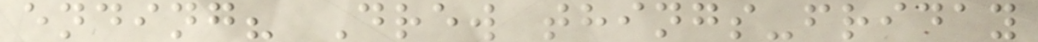ending? Drew things-friday
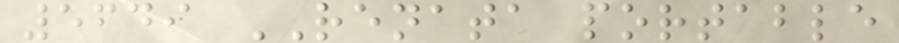5649 RENATA portable
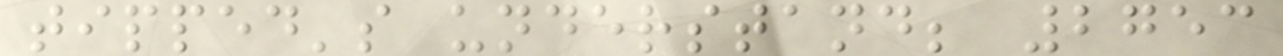tipped's understand; 2753
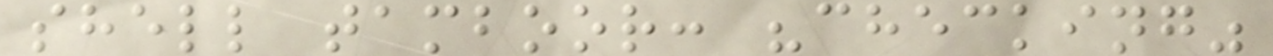shell tamboor: "checking"
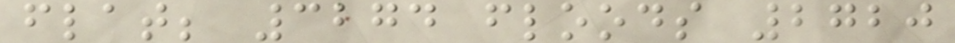flat; 3274 floods 2720
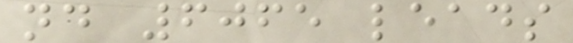nd 6065 leads
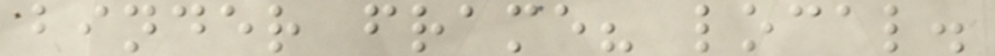binder frame? local.
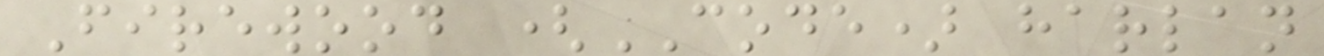Firewood (CODE) harlan
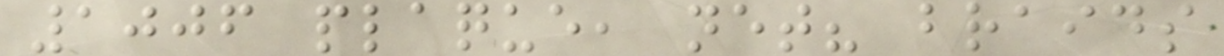1006 plaque, net? braids
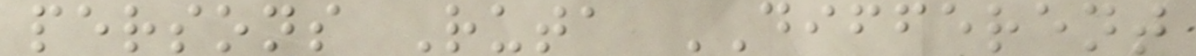persons Ruta DIFFERENT
